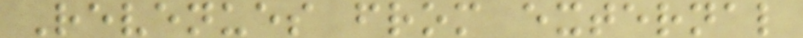Revenues from external
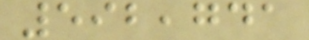592,741
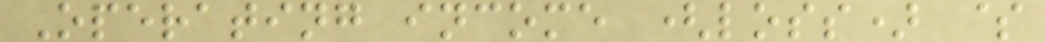Operating income (loss) $
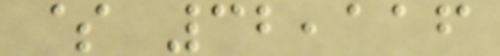$ 32,116
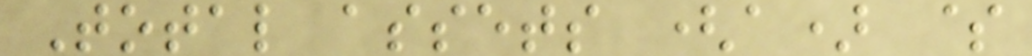Total assets (a) $
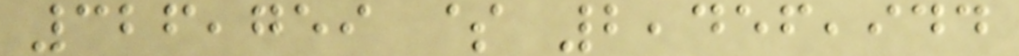326,759 $ 2,456,944
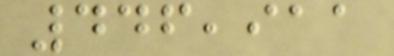446,911
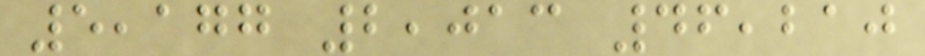5,177 2,013 46,210
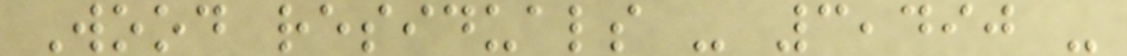Wood residuals - 3,490 -
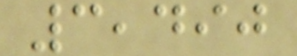3,490
